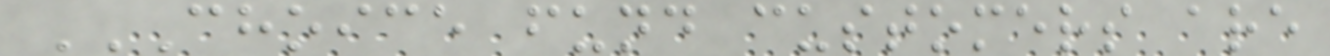CHOICE FUND CUSTOMERS ARE
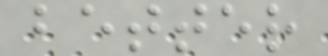better
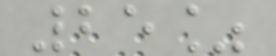25%
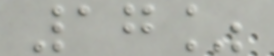17%
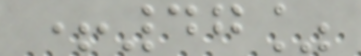+47%
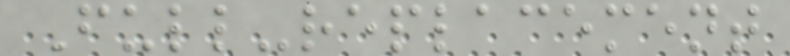Full-replacement
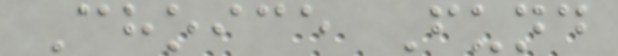Choice Fund
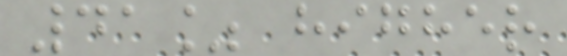41% higher
